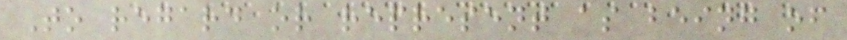To regard or represent as being of
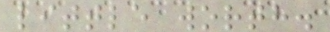little worth.
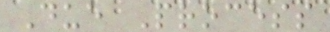Due Process
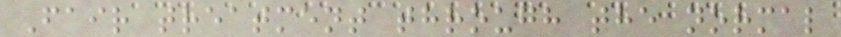Fair treatment through the normal
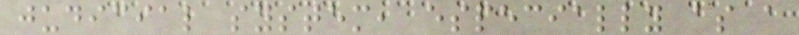judicial system, especially as a
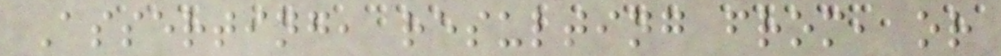Asserting, resulting from, or
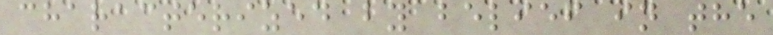characterized by belief in the
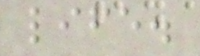life.
